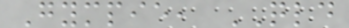Gympie, QLD
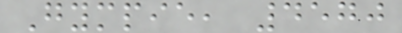Gympie, 4570
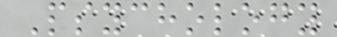Psychology
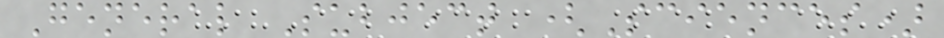General Subject (Sciences)
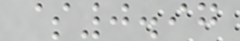$0.97
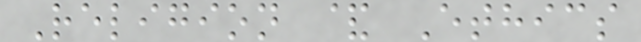Religion & Ethics
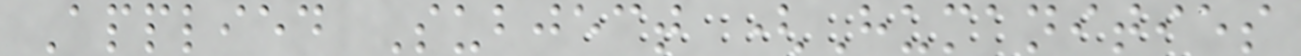Applied Subject (Humanities
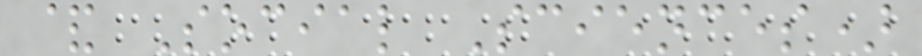& Social Sciences)
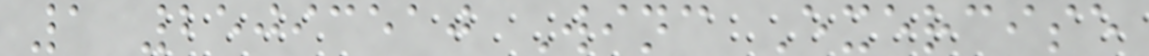1 25093510 Winc Exercise
